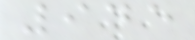945
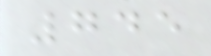745
